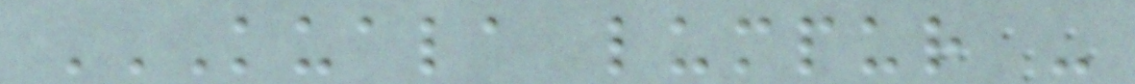KUALA LUMPUR -
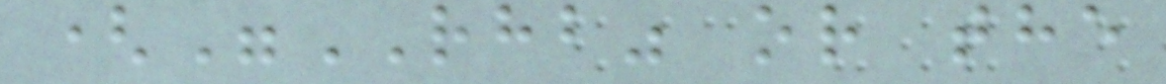("RHB" or the
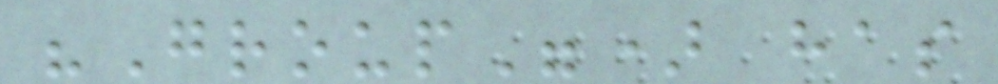"Group") has
